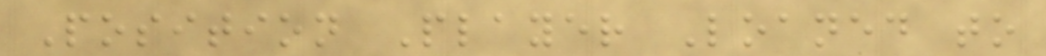Position Player Loaned to
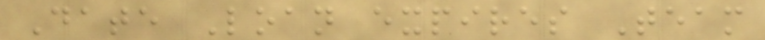Date Loan expires Team
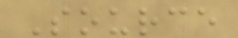Source
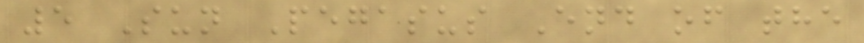5 Sun Pegasus End of the
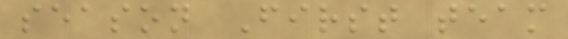season First team
